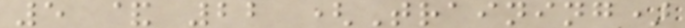5 & 22 (Training)
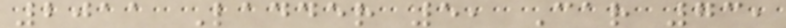2011 Ladder 5, Car 73,
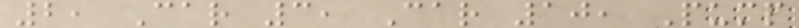2, Car 3, Car 10, Pump
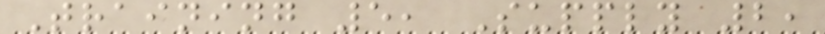Training 5, Supply 2,
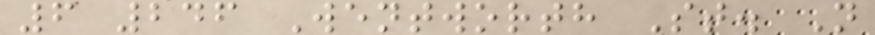6 246 Wentworth St. N
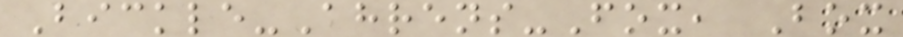Bickle-Ahrens-Fox, Box
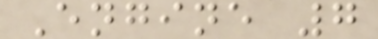Engine 7
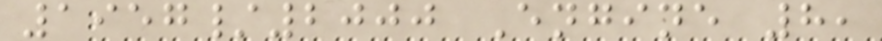1957/2000 Engine 8,
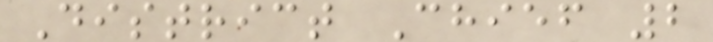District Chief 2
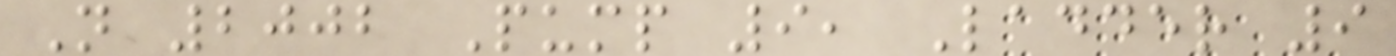N 2002 Pump 9, Ladder 9
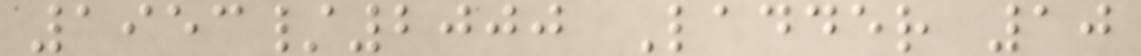1953/2000 Ladder 10
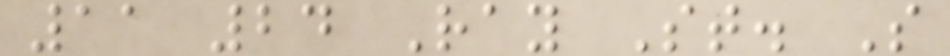11 24 Ray St. S
